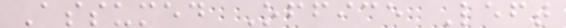Assumed Office Left
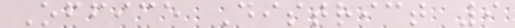Office District 9
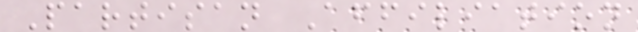Partisan Affiliation
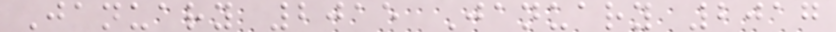January 2015 January 2017
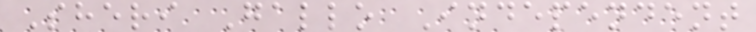Sheri Gallo Independent
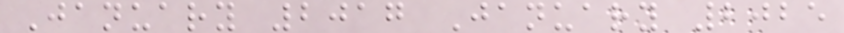January 2017 January 2025
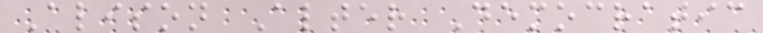Alison Alter Democratic
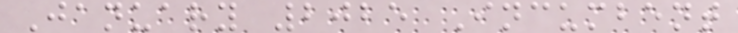January 2025 Incumbent
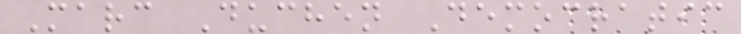Marc Duchen Democratic
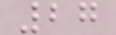27
